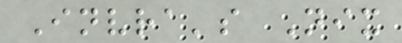Invra's Nix
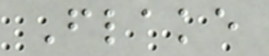Flake
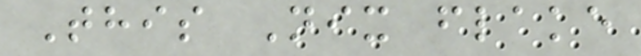This Nix flake
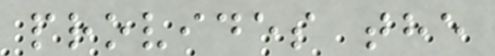provides the
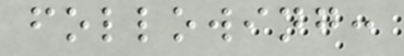following:
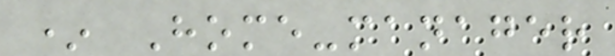* Home-manager
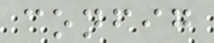config
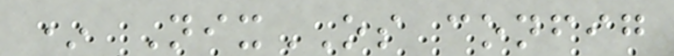* NixOS config
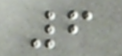6
